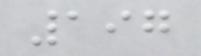197
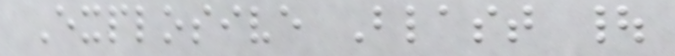Explosive Blast |
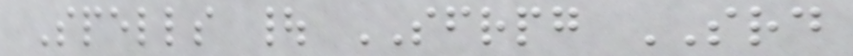Spells | SFRPG SRD
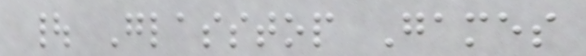| Glasstop Games
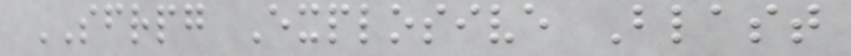SFRPG Explosive Blast
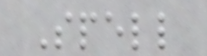Spell
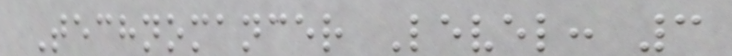Technomancer Level: 3
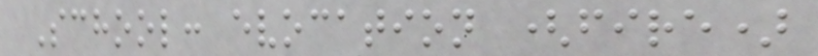School: evocation (fire)
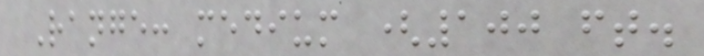Range: medium (100 ft.
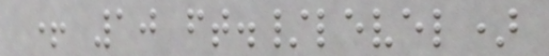+ 10 ft./level)
